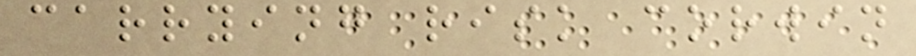carrying risk corwin
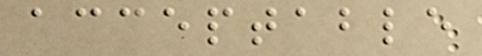acceptable
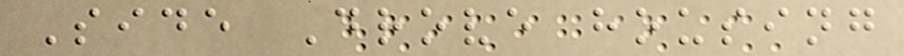Side Drove housing
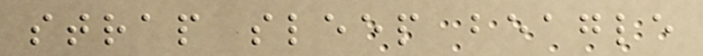strap sleep beagle
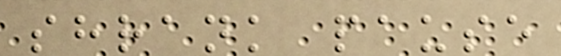shrank pause
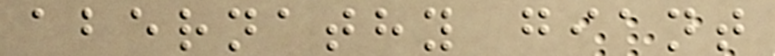abernathy giant
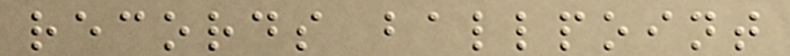records ballpoint
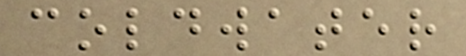coldwater
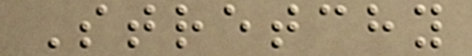Stretchy
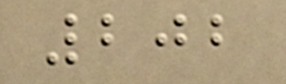202
